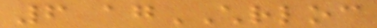6 agCHRLOC
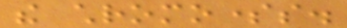the chromosomes.
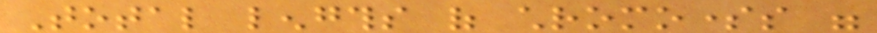Total lengths of chromosomes were
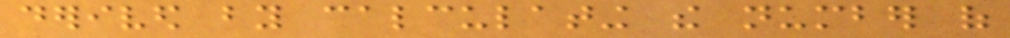derived by calculating the number of
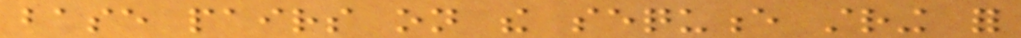base pairs on the sequence string for
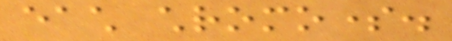each chromosome.
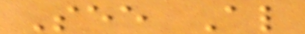See Also
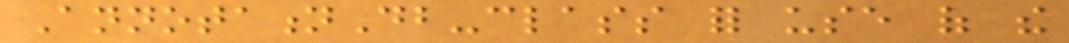AnnotationDb-class for use of the
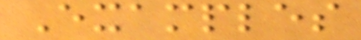Examples
